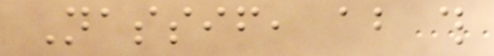Nassif, about this
